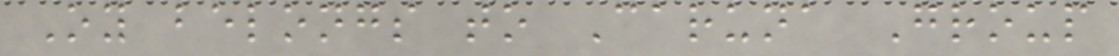Oy belongs to Caruna Group
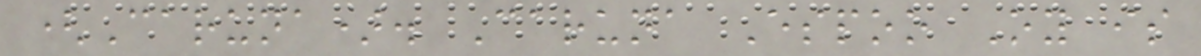(Caruna). Caruna Espoo Oy is
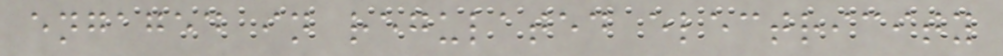engaged in regulated electricity
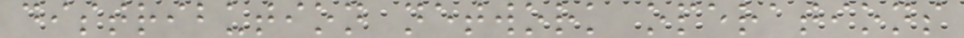distribution network operations
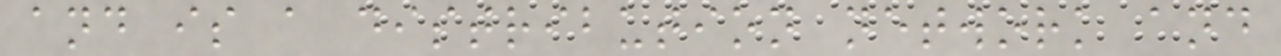and is a distribution network and
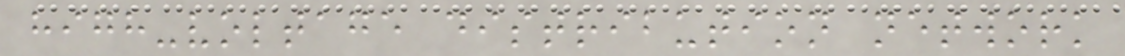high-voltage distribution network
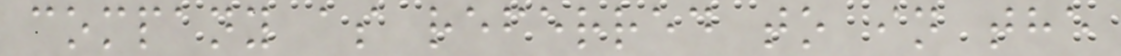company as referred to in the
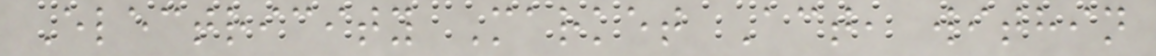Electricity Market Act, within
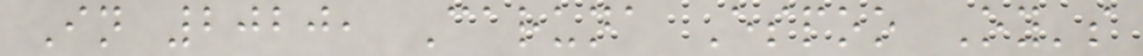In 2020, Caruna Espoo Oy's
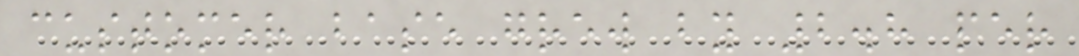customer base grew by 2.8 per
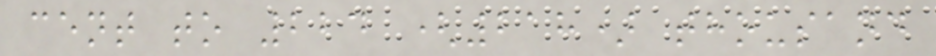cent to 224 (218) thousand
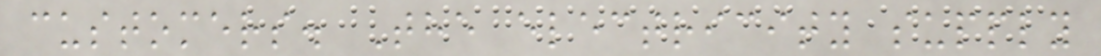customers. The electricity supply
